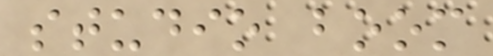studio boom
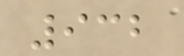932
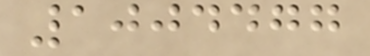1004477
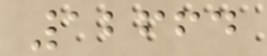12664
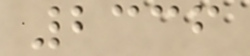2336
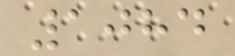1084
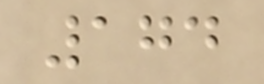174
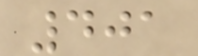401
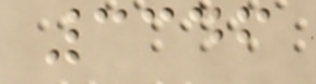3346
